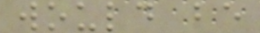would be
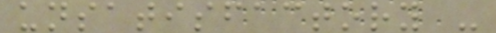unsatisfactory -
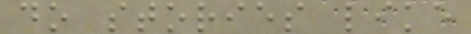do stories like
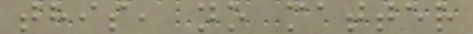this, no matter
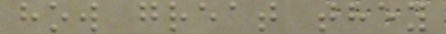how great they
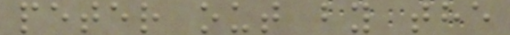peter out by the
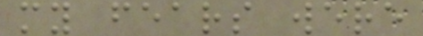my fears were
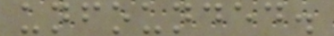unfounded.
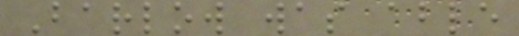Barlow was able
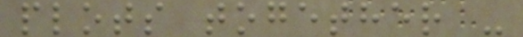plots together -
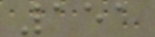151
